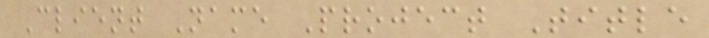Client Name Project Title
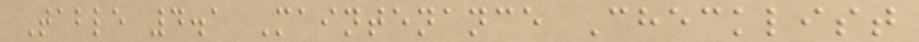Table 4.1 Maintenance Checklist
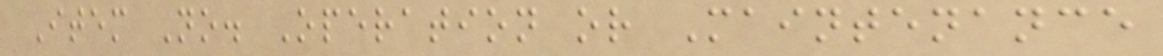Item No. Operation or Maintenance
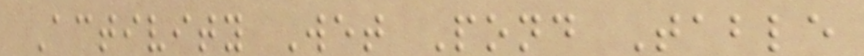Activity Wet Pond Table
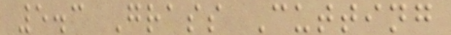5.3 Grass Cutting
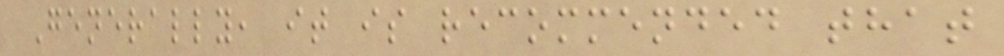Generally, it is recommended that
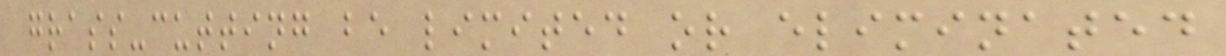grass-cutting be limited or eliminated
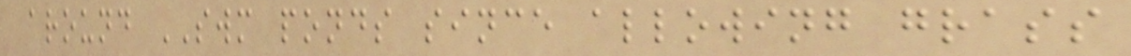around SWM ponds since allowing grass
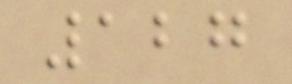127
